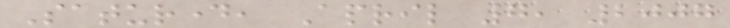Saturday, April 7, 2007
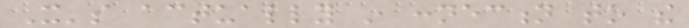It's actually in connection to the
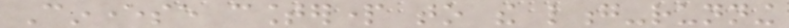Cineverse counterpart to the long-running
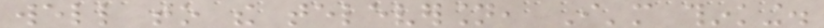well to the televersion, I'm thinking.
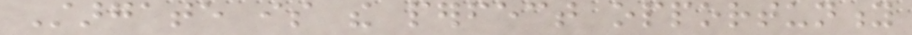Stargate is the perfect opportunity
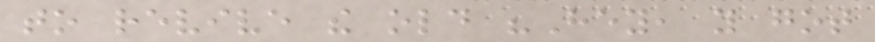to revive the old "Hey, you got
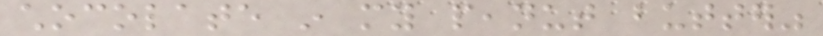chocolate in my peanut butter"
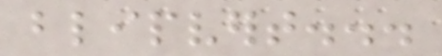blipvert...
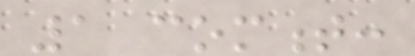1 comment:
